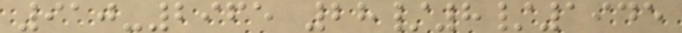910-2965 28/8/1945
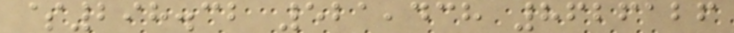$298.32 521,438 8626126
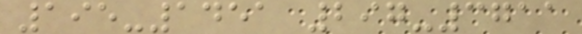195-1451 297-3711
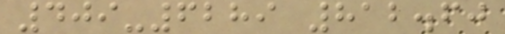409-6289 812.60
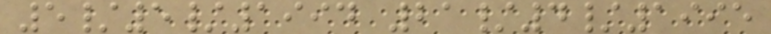5/5/1994 21/4/1995
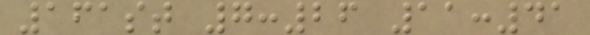161st 7:26 11:41
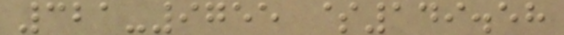321-9755 $149.58
